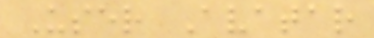User Avatar
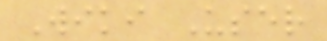Wiki User
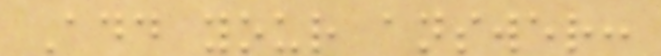Add your answer:
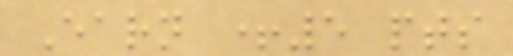Earn +5 pts
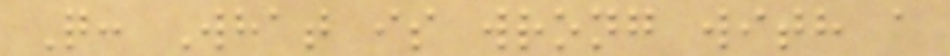Q: What is wrong with a
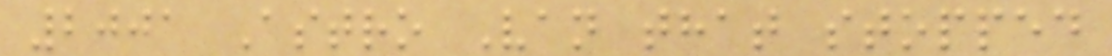2001 Astro Van that stopped
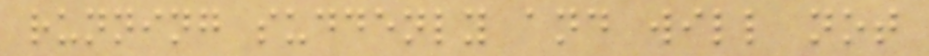running suddenly and will not
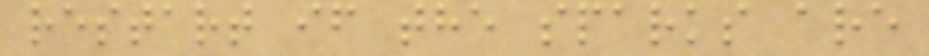restart if the sparks are
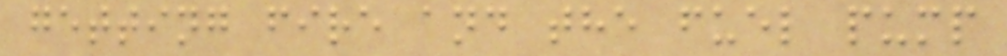getting fire and the fuel pump
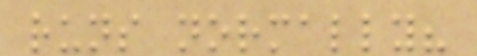runs normally?
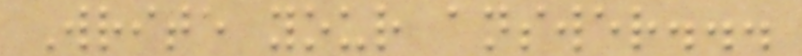Write your answer...
